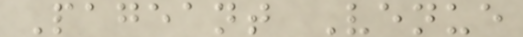Pageant Venue
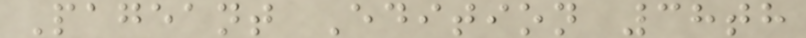Pageant Edition 38th
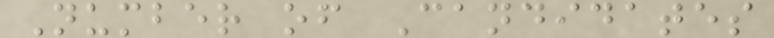Number of Candidates
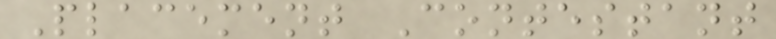Placement Contestant
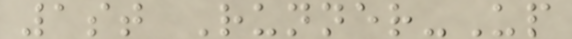1st Runner-Up
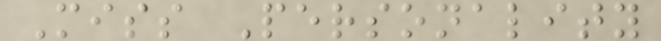Miss Personality
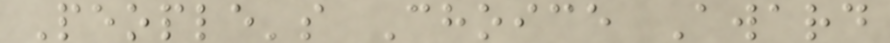People's Choice Award
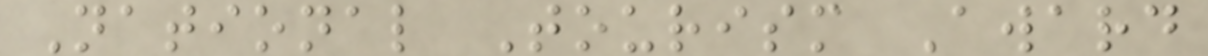National Tourism Award
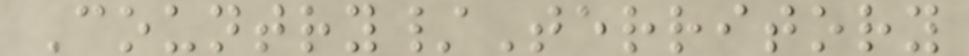Country/Territory
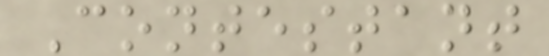Contestant
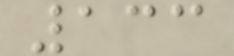133
